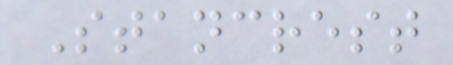Stancrest
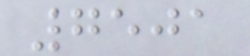7501
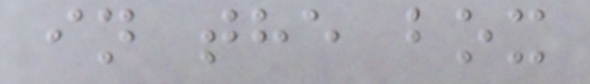in the box
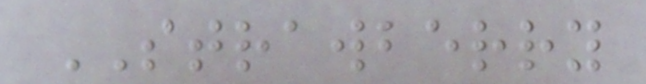STRAWBERRY
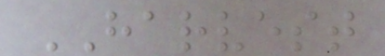HARVEST
